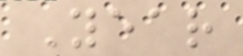Year
